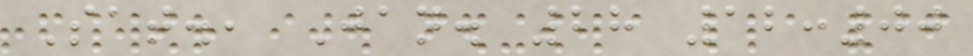Sat., Jan. 28 12:00
